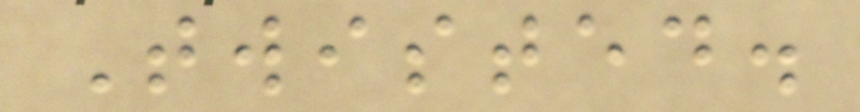Twisted.
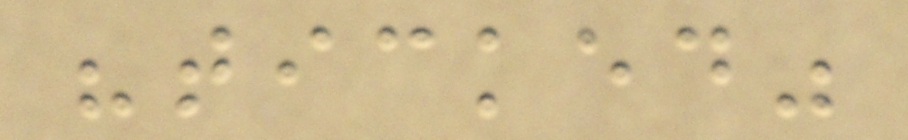"ticked"
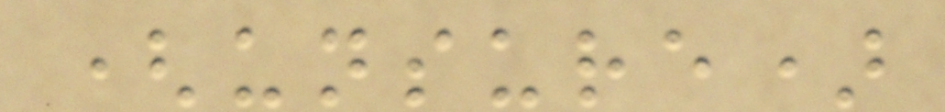(unsure)
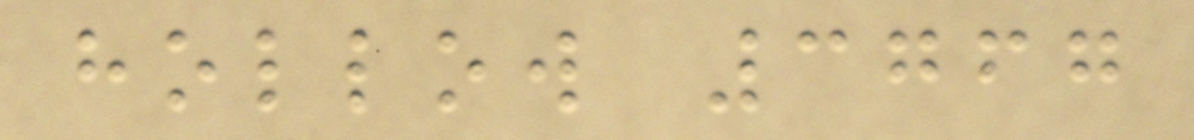hollow 3767
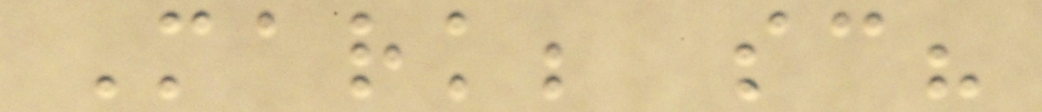Mark; sc?
